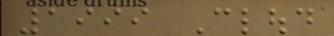1999 Cloud
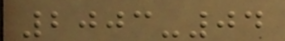2003-04
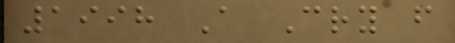1998 A Cry from
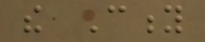the City
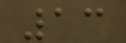13
